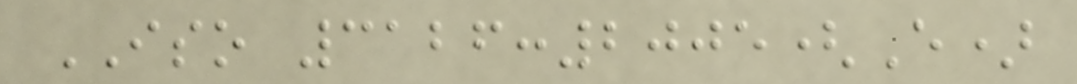ISO 3126:2005(E)
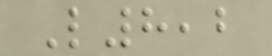L8,2
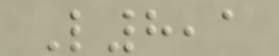L8,1
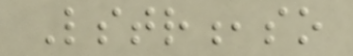Lstr,so
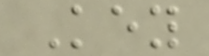Key
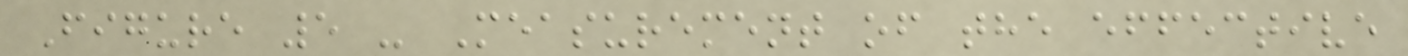Figure 5 - Measurement of the effective
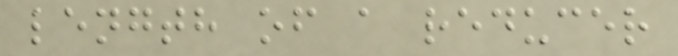length of a reducer
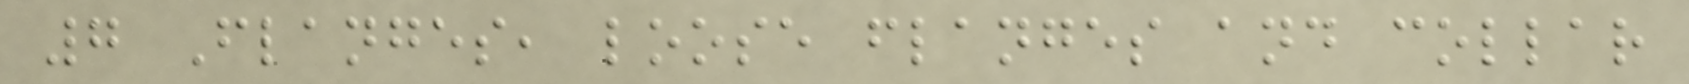7 Flanges, loose flanges and collar
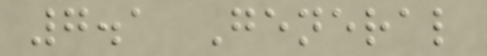7.1 General
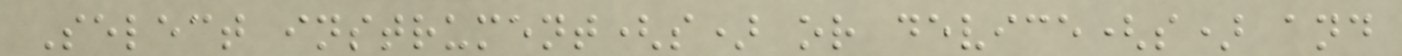Select instrument(s) or device(s) and
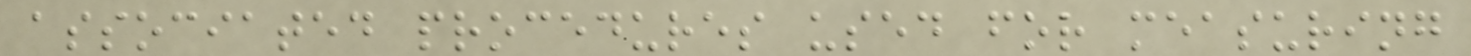associated procedures used for measuring
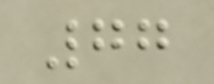77
